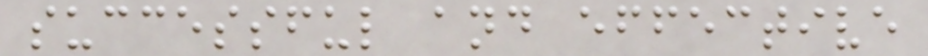successful and effective
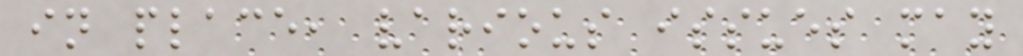in place, various issues may
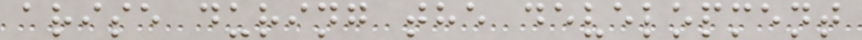arise during the development
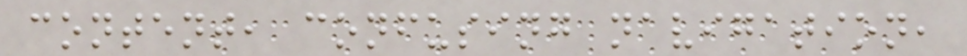content, confusing navigation,
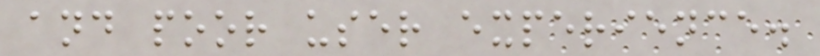and poor user experience.
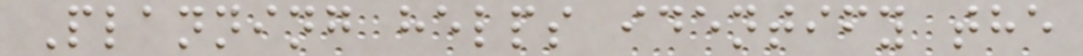Planning helps identify the
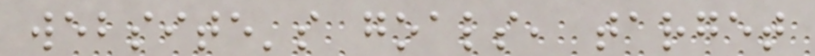website's goals, target
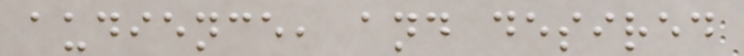audience, and desired
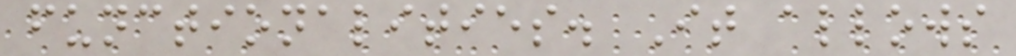functionalities. It allows
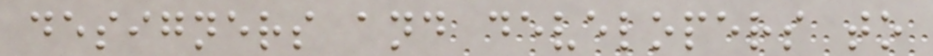designers and developers to
